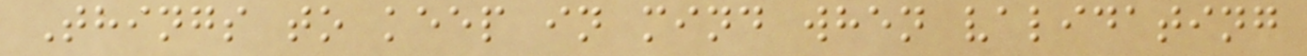Things to keep in mind when validating
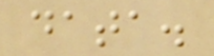data.
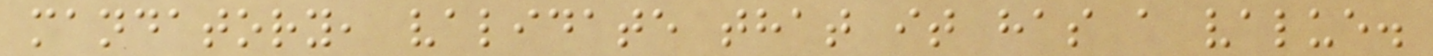mandatory, validate that it has a value.
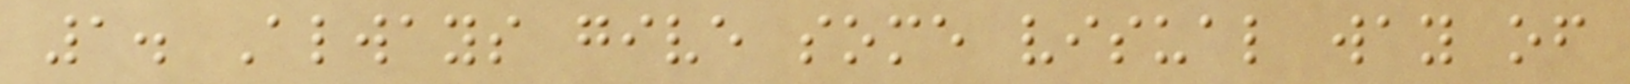1. Always give some visual way of
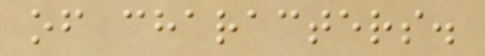of characters.
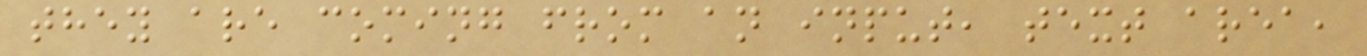they are coming from an input, text area,
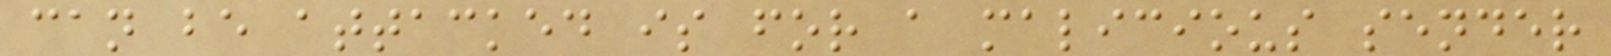can be attacked is for a malicious sender
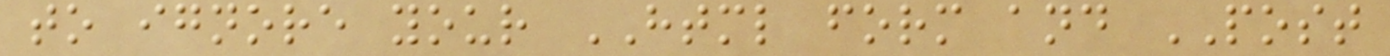to ignore your HTML form and POST
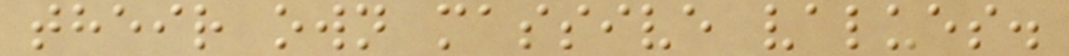their own massive values.
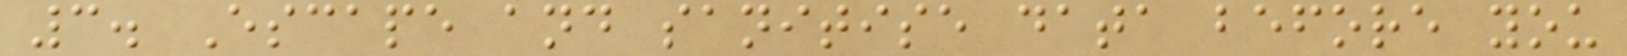3. Escape and sanitise data before you
